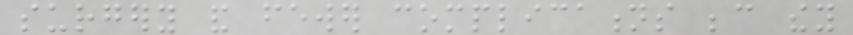surgery and fewer complications because they
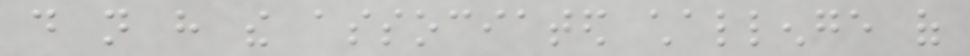do not have the associated challenge of
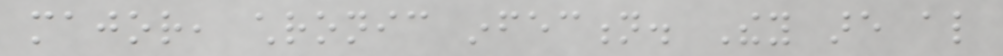major, chronic infection. They are also
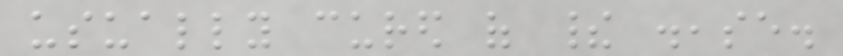usually cured of their disease.
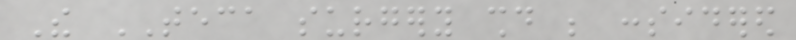The TECA surgery should be considered
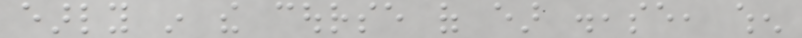early in the course of ear disease, when
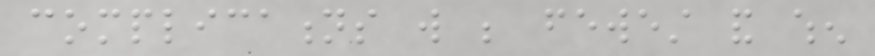complications will be fewest and when
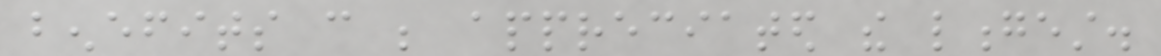benefits can be appreciated the longest.
